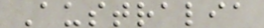Australia
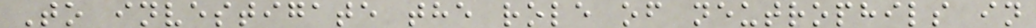To investigate the role of neutrophils in
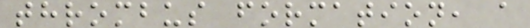thrombus formation, a
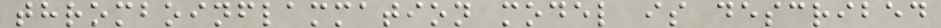thromboinflammation model is described
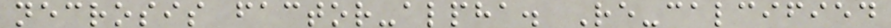necrosis factor-alpha. Re-calcified
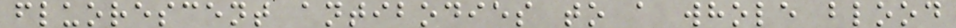fluorescent antibodies to a whole blood
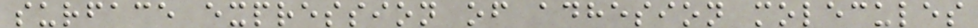surface expression of adhesion molecules
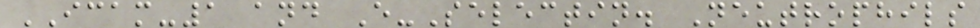ICAM-1 and E-Selectin. Neutrophils
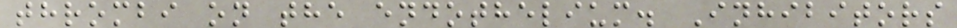thrombi on the endothelium. Inhibitors
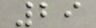29
